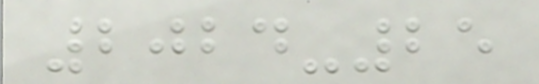2024-25
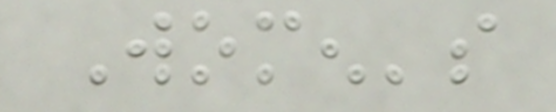Women's
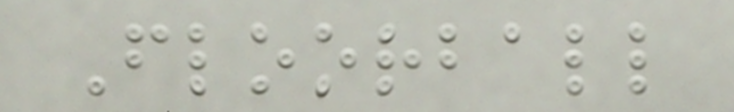Floorball
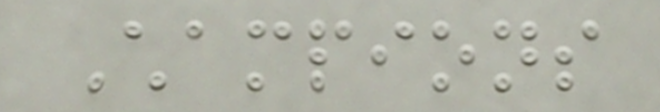Champions
